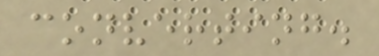converting.
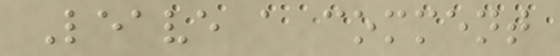Leave a comment
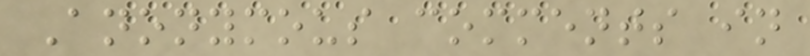Anonymous comments in
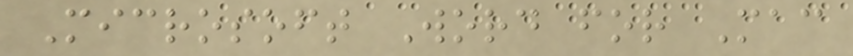Microsoft Word for Mac
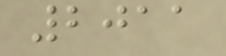2011
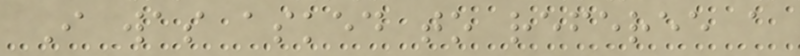I was asked to referee a
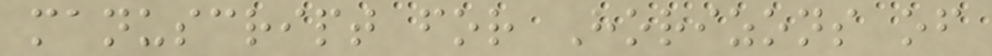manuscript for Horizons of
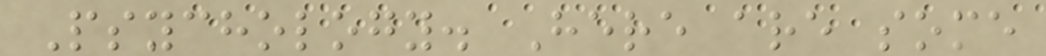Psychology. Here are some
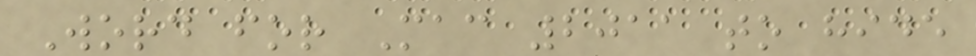Word for Mac 2011 to hide
